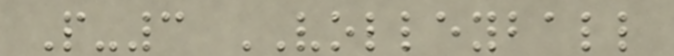P-3 VOLLEYBALL
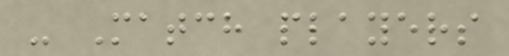- Match players
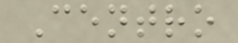Centro
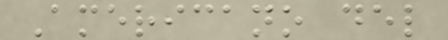Americano del
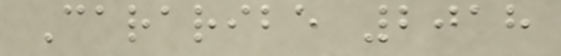Cararibe 2018
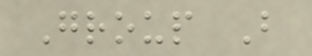Group B
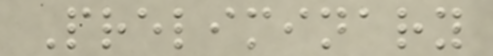Preliminary
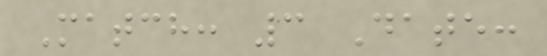Match: 3 Date:
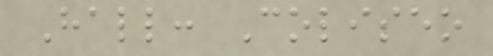Hall: Coliseo
